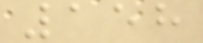158
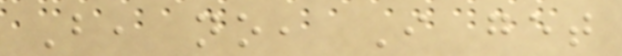But, no, I get
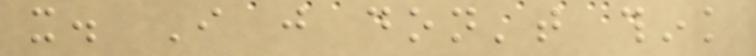it. I just don't think
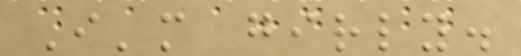I'm girly.
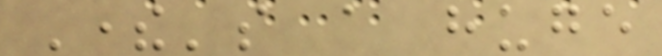There's a huge
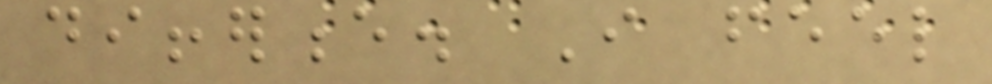difference. I feel
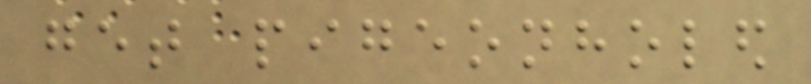get pigeonholed
